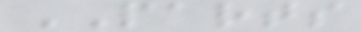PARTS
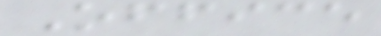Office
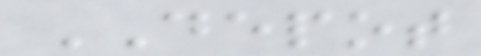DEPOT
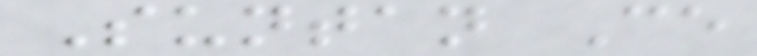Suntan Ce
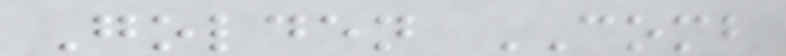Golden COMB
